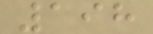198
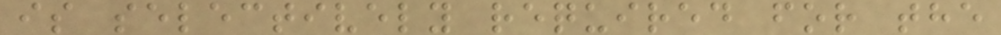is selectively required for the
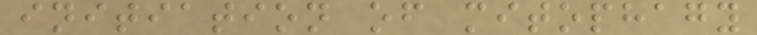initiation of mitophagy
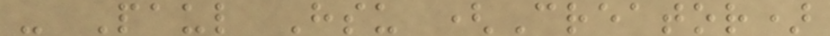- Paul Hsu (Creator)
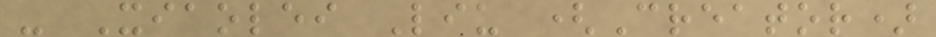- Xiaolei Liu (Creator)
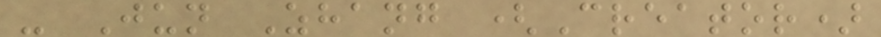- Jun Zhang (Creator)
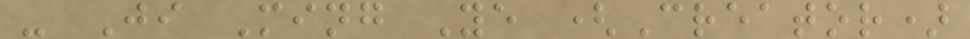- Ji Ming Ye (Creator)
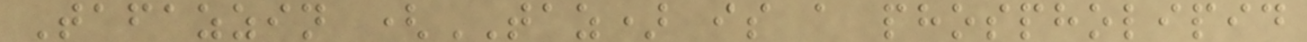Tafazzin (TAZ) is a phospholipid
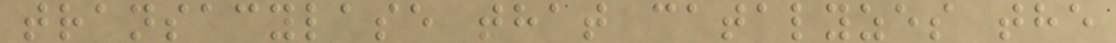transacylase that catalyzes the
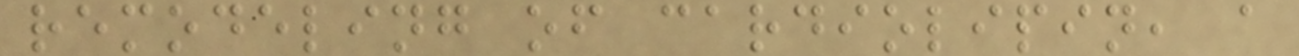remodeling of cardiolipin, a
